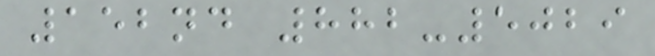152nd 882-5029
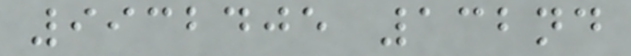9932405 132nd
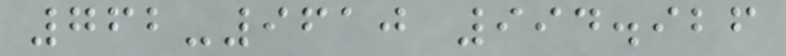762-9610 994.926
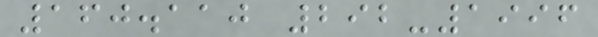160.110 292-1996
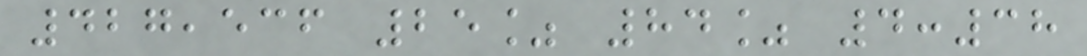427,536 25% 84% 4:38
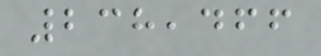238,466
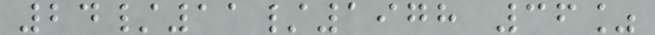24/11/1978 36%
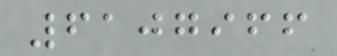6107966
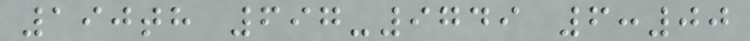190th 697-9749 6:00
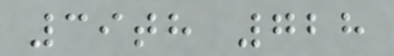39th 728
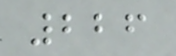226
